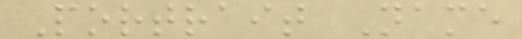Portrait Name
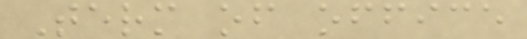Term of office
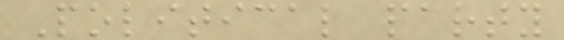Political party
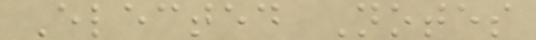Elected Notes
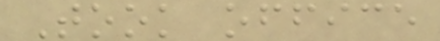Took office
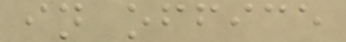in office
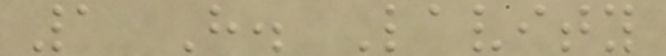1 H. Lavity
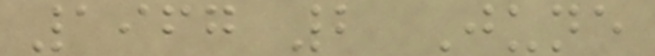1967 2 June
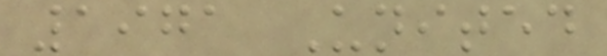1971 United
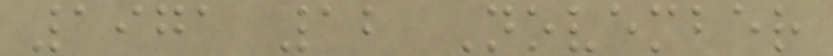1971 12 November
